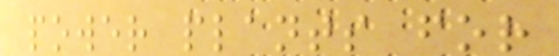power plants for
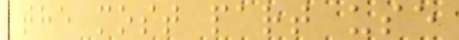the most part use
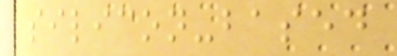silicon-based
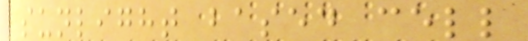sunlight based cell
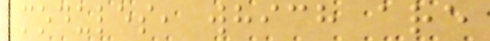modules, which are
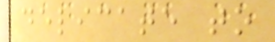delicate to
